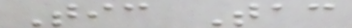Tic Tac
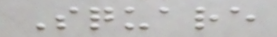Square
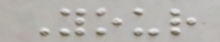Your
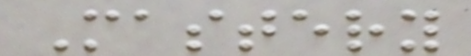Mastery
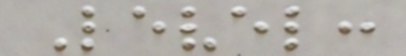Level:
